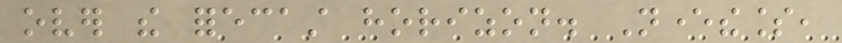over the forecast horizon. Nevertheless,
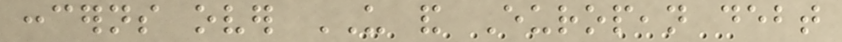concerns over US and European debt
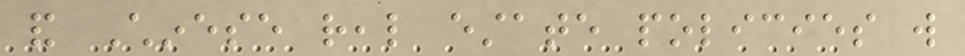and Chinese real estate policies will
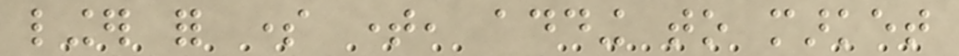linger for some time, adding to market
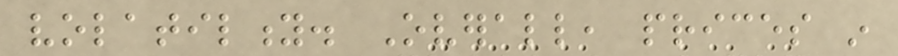volatility. Overall, prices in
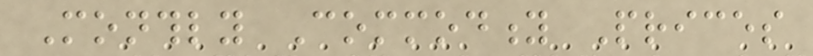Monthly Commodity Prices
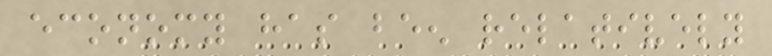economy has been relatively
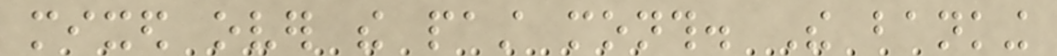mixed over the past month. The banking
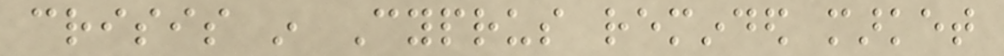crisis in Cyprus reminded market
